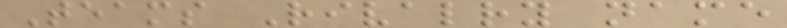Teams Rivalry name
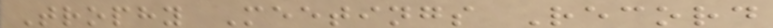Trophy Meetings Record
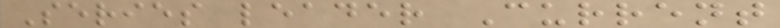Series leader Current
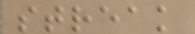streak
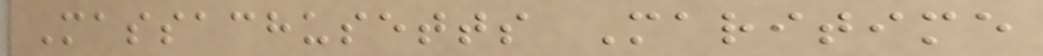Massachusetts Maritime
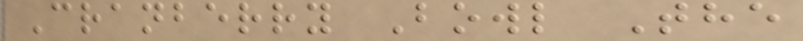Cranberry Bowl The
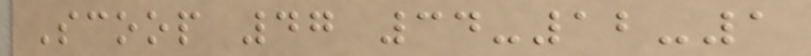Scoop 47 34-12-1
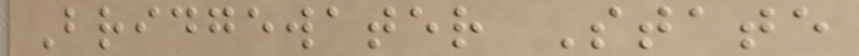Bridgewater State
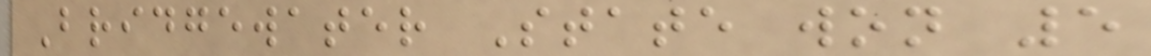Bridgewater State won 5
